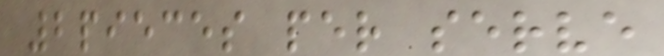2pieces per serve
